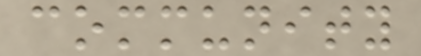community
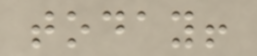today!
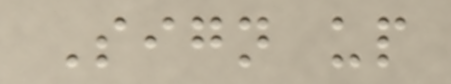Sign up
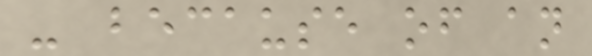- because of an
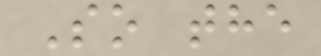So the
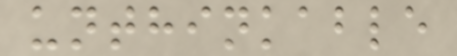unthinkable
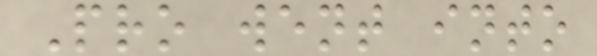Pro went into
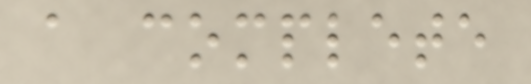a complete
